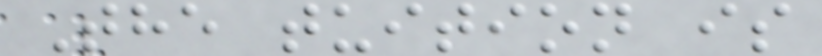The tuition is
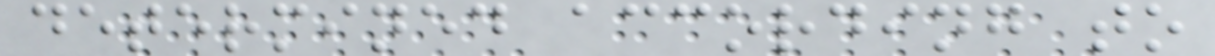determined according to
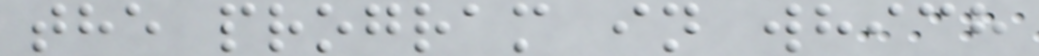the program in which
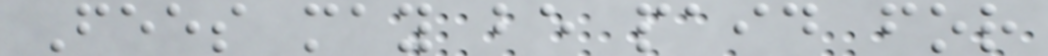Fees may be paid for
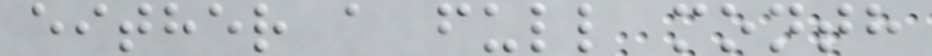either a full month
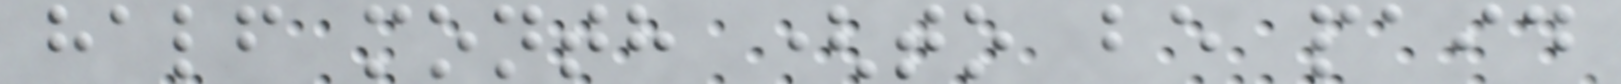half month (to be paid
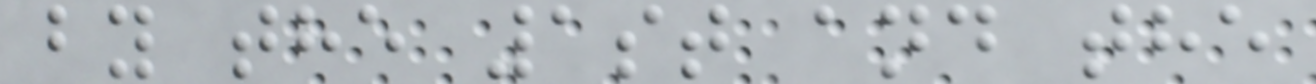by the 1st and the
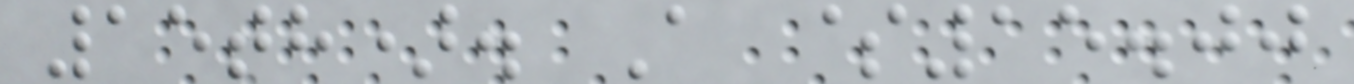15th). A $15.00
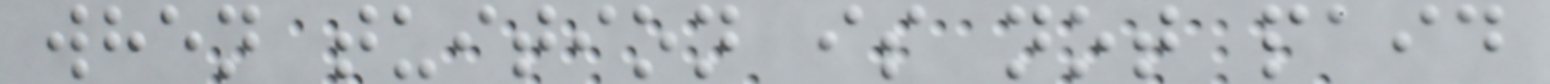when tuition is not paid
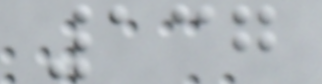137
